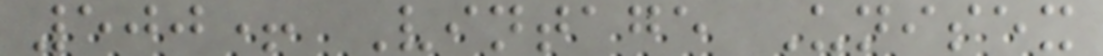500+ Vintage Unisex
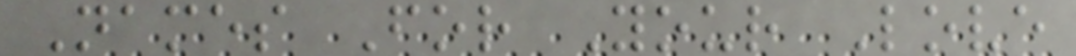Names For Your Love
